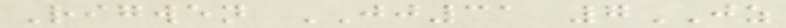Rigwen JJ31 7JZ
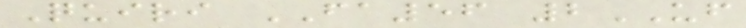Quiri FA56 2UF
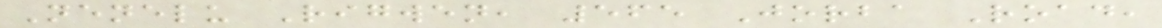Nenelu Rigwen, 565 Jorba Road,
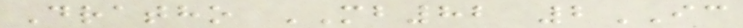Dratho MB82 2IC
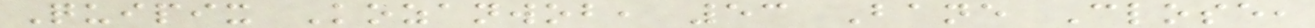Quipix Kozanwob, 53 Bane Close,
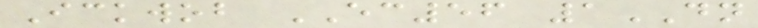Ickwob EC56 1DN
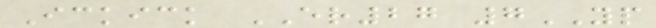Ickick ER27 7YP
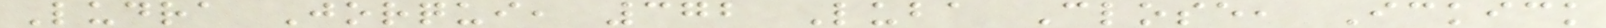Ludra Jorqui, 372 Luba Close, Ickick
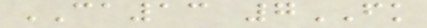CA13 7FK
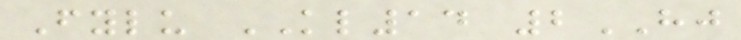Fylu KL14 2HJ
